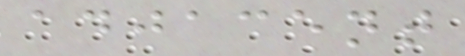adjacent
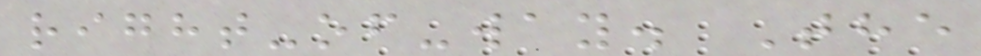right-of-way. The
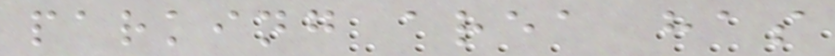parking area has
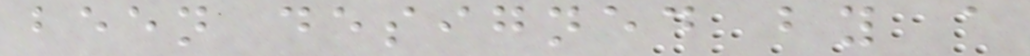been designed by a
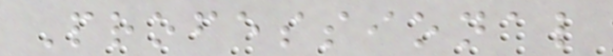Professional
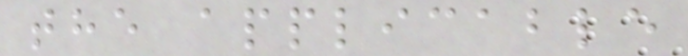the applicable
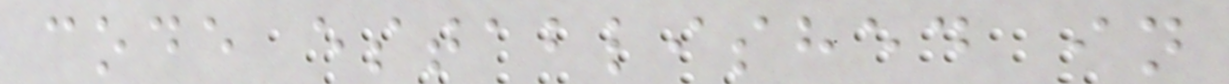code established in
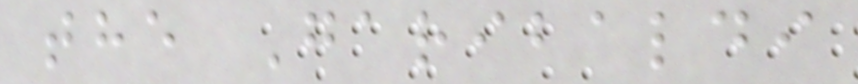the Garibaldi
